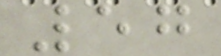57
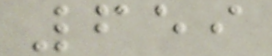659
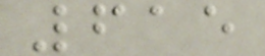615
